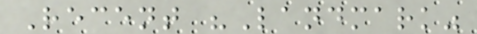Recent "Landmark"
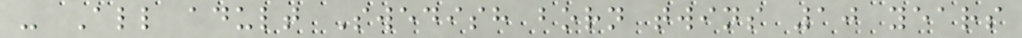- All adult Swedish born twins 10 years
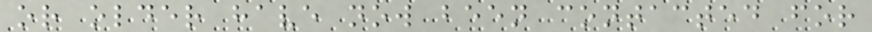or older have now been contacted for
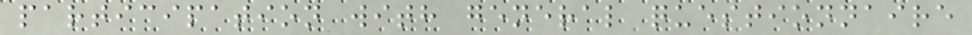participation with general questionnaire
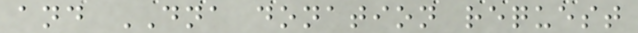and DNA donation request
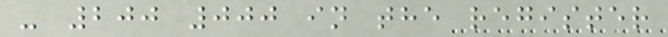- 200 000 in the register
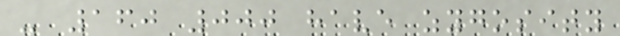- 160 000 have zygosity
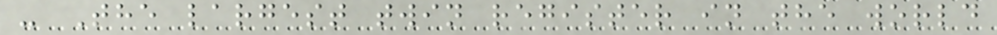- The largest twin register in the world
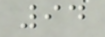94
